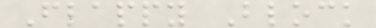Flappy Block
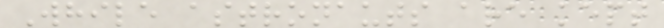While astronauts are kept
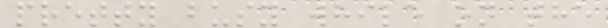pretty busy while on the
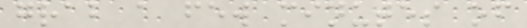grab a few minutes of
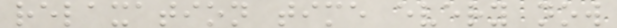relaxation time every now
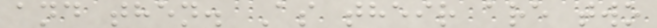and then. As their are two
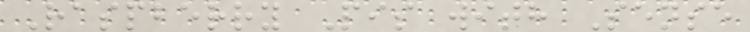Raspberry Pis with Sense
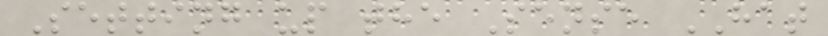Setting up the Sense HAT
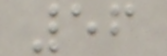56
